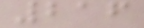216
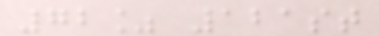72% 121st
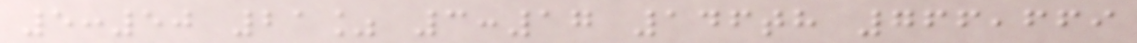5:50 21% 3:17 146th 766,669
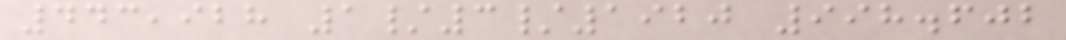443,928 1/3/1920 998.602
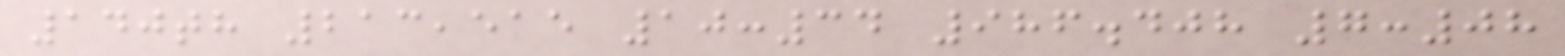140th 213,515 10:34 986.408 7:08
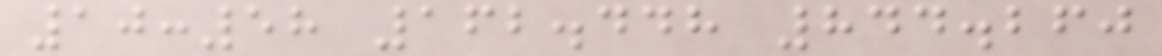10:58 162.448 844.260
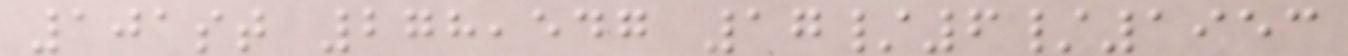101st 278,547 17/6/1953
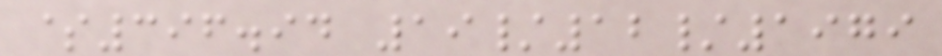$396.94 19/12/1979
